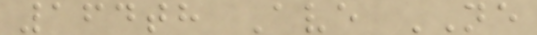164th Ave NE
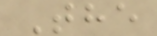The
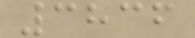3836
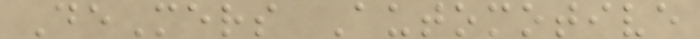DeMers Automotive
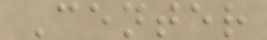Center
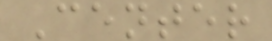Center
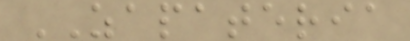ZAPATERIA
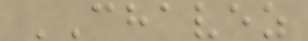CHAVEZ
